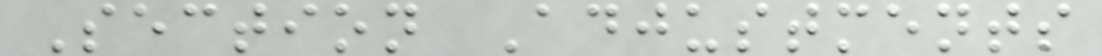Section Adjustments
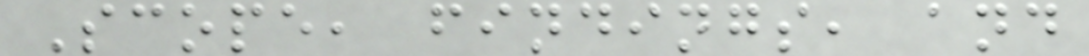Scope, findings, and
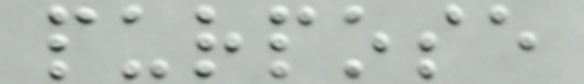purpose
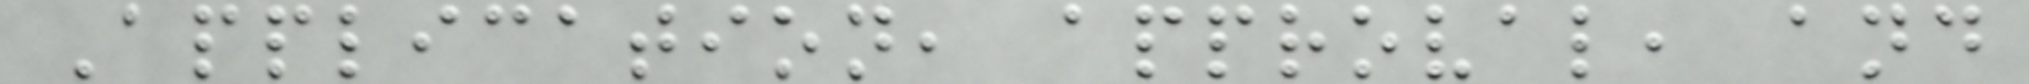Application, approval, and
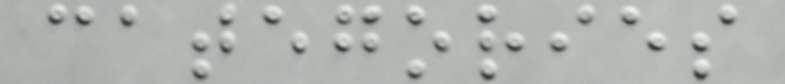categories
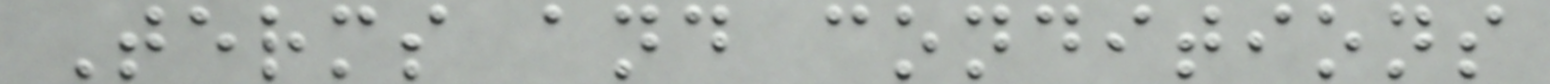Terms and conditions
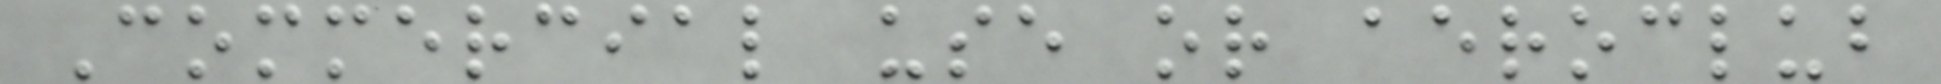Commercial use or aeroclub
